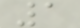1
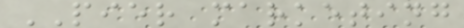PIER marketing
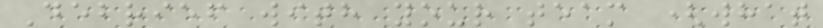Debrief with your team (what
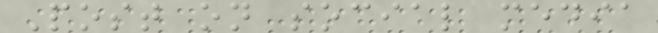Post on social media
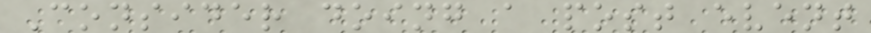Consider doing a post event
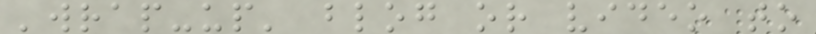'wrap-up' blog or video to
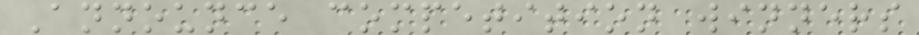Announce competition winners
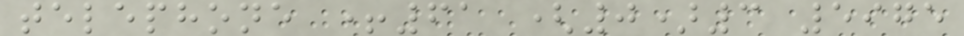telephone +61 (0)3 5975
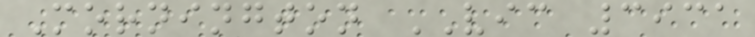Mornington VIC 3931
